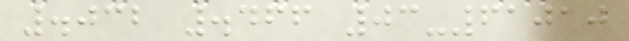.032 .466 03-61010
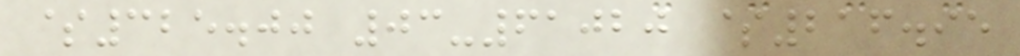$325.00 03-61020 $216.95
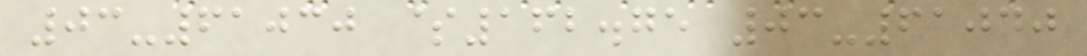03-61030 $162.75 03-61040
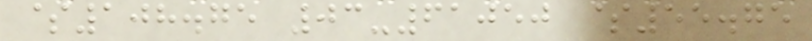$108.75 03-61050 $55.75
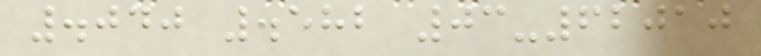.040 .582 03-62010
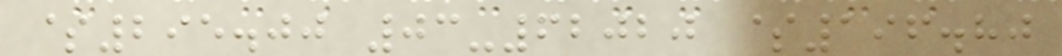$295.00 03-62020 $196.80
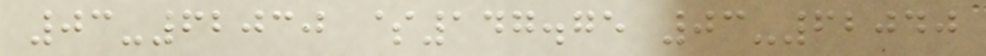03-62030 $147.75 03-62040
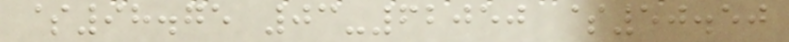$98.75 03-62050 $50.50
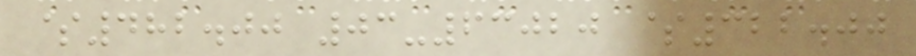$482.00 03-63020 $322.00
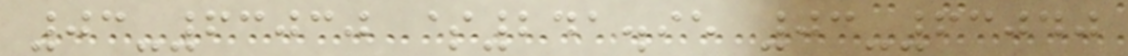03-63030 $241.95 03-63040
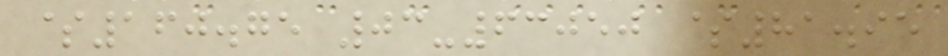$160.75 03-63050 $81.95
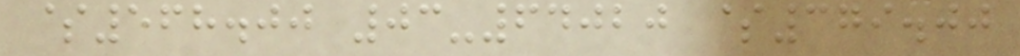$568.00 03-64020 $379.00
